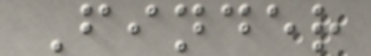Finder
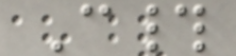C#
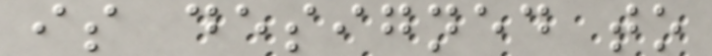is designed to
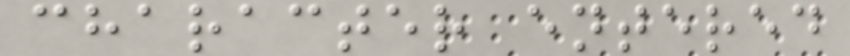character entered
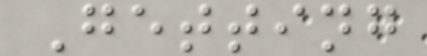Getting
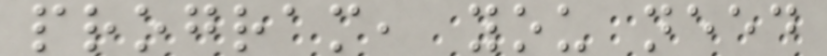program, you need
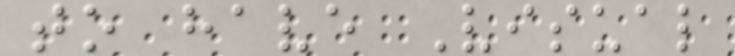to have Visual
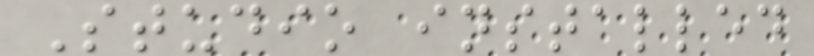Studio installed
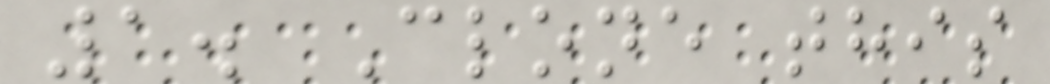1. Clone this
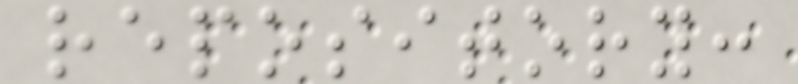repository:
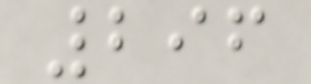296
